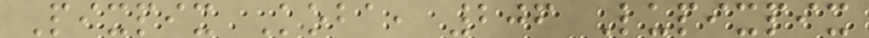Pixpix Koba, 206 Lupixpix
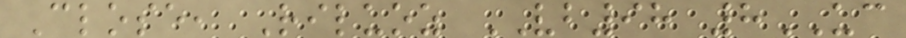Close, Riluoz VB98 8UC
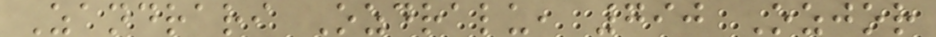Zandrari Ozdralu, 790 Ozjor
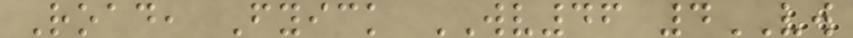Road, Fyick WV46 4VW
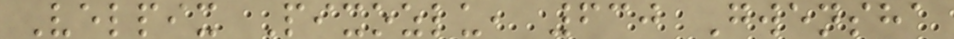Velpix Pixozlu, 630 Gwensha
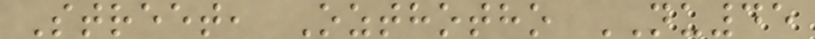Street, Ozthotho NU45
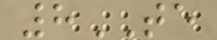8TE
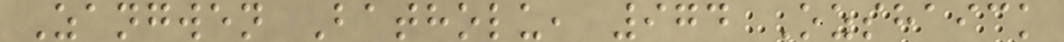Zangwen Batholu, 974 Ozshaick
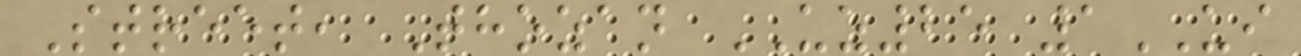Street, Thozan UZ25 1UI
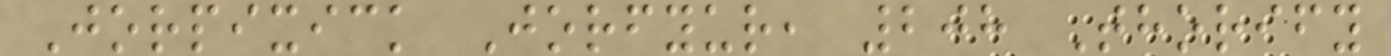Jorpixick Jorfyur, 208 Thorify
